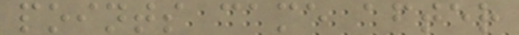points came after
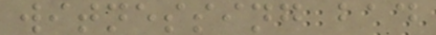witnessing bad
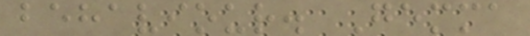behaviour. Gemma
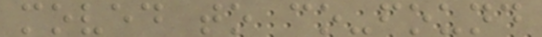moved to co-found
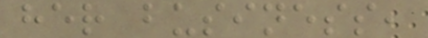her business,
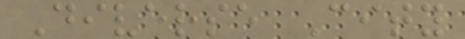Diverse City
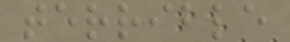terrible
